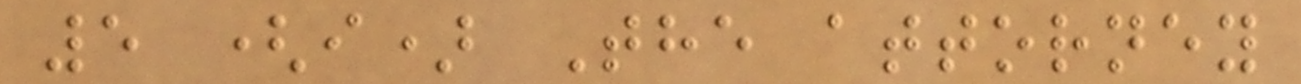5 (i) The attorney
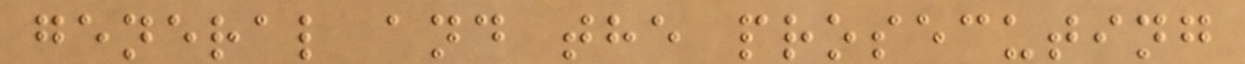general and the prosecuting
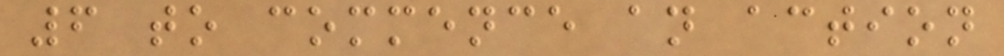6 to commence an action
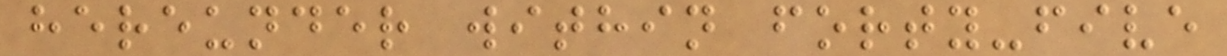hereunder within forty-five
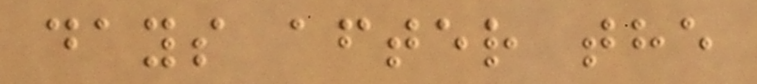days after the
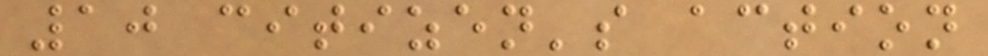10 citizen's action
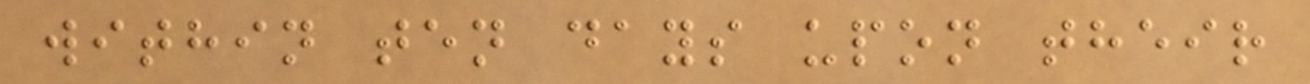within ten days upon their
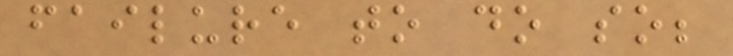failure to do so;
